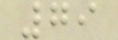79
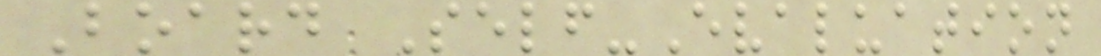Board Self-Evaluation
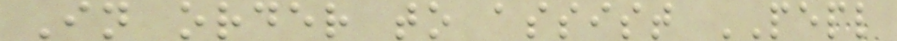In order to assist PEPL
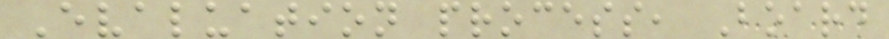Evaluation process, Board
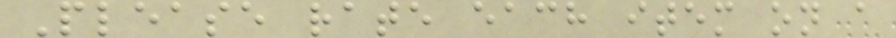Please rate each item on a
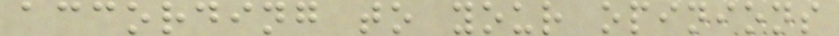according to your opinions
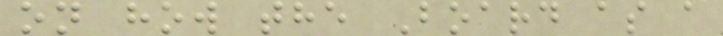on how the Board as a
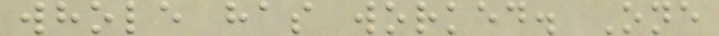whole has worked. One
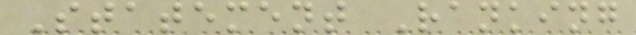Statement Ranking
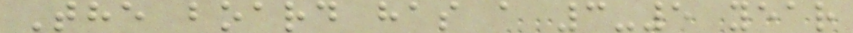The board has a 3-5 year
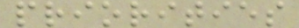priorities
